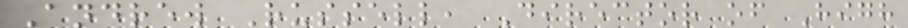Andrew Russell, Director of High
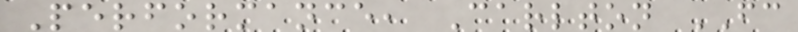Performance, Carlton FC
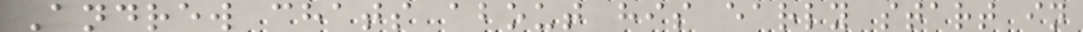Andrew chats about his early start in
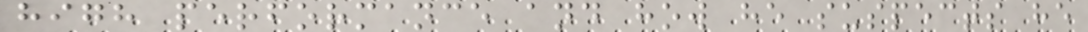high performance and how he suspects he
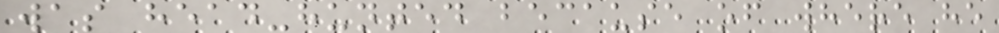was head-hunted because of where he
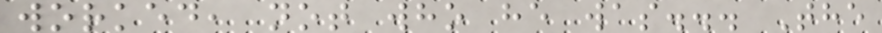worked, not who he was... The
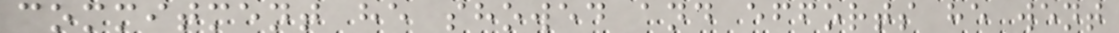commitment he showed and efforts he went
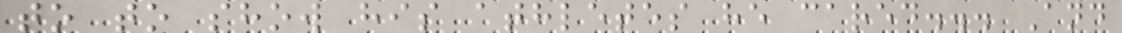to to show his athletes he cared... And
